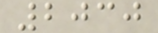2030
